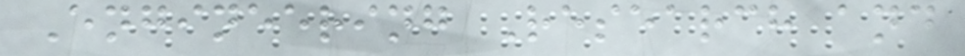Engineering Research and
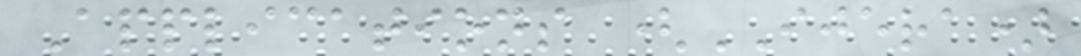Applications (IJERA)
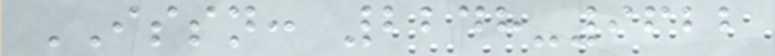ISSN: 2248-9622
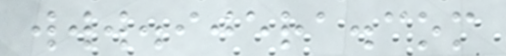www.ijera.com
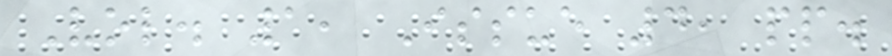Vol. 1, Issue 4, pp.
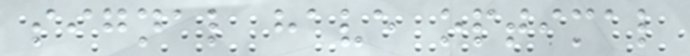signal have optimal
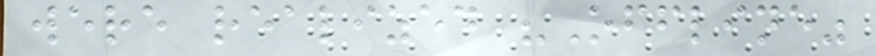were realized "Offline"
